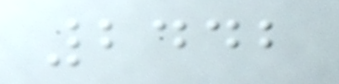2442
